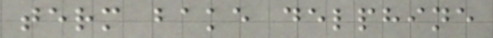term bake delphine
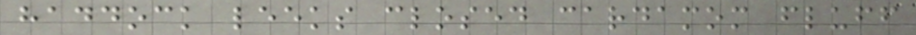haddock leeks closed cardamom fluff
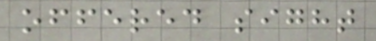offered sight
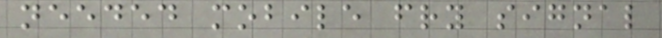needed mobile fry signal
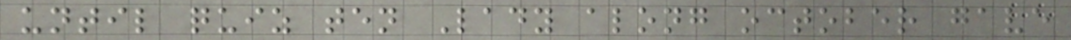until quiz ten Lady along october gave
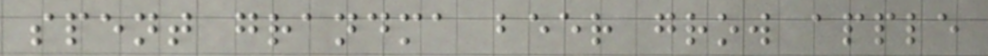spent grandma beer grow apple
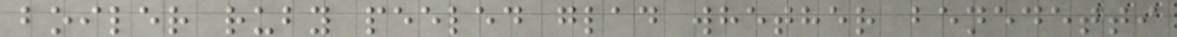boiler ruby peeled glad whether benedetti
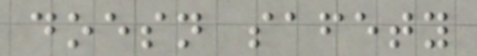doesn safety
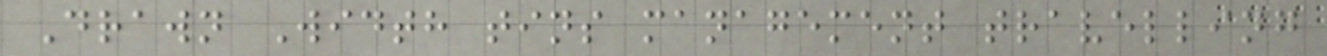Drawn Width tins management travelling
